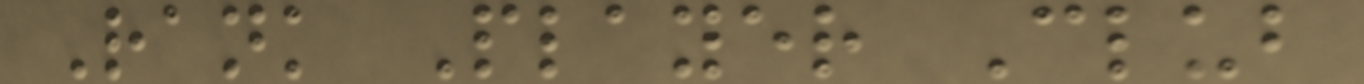Rank Player Club
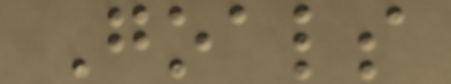Goals
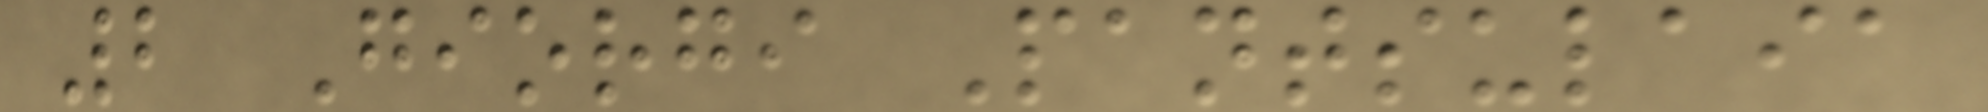2 Giorgi Pantsulaia
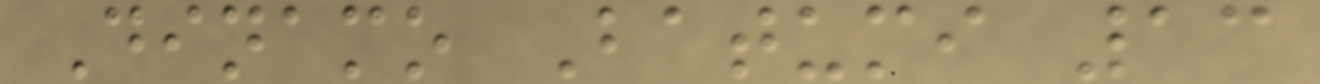Dinamo Batumi 13
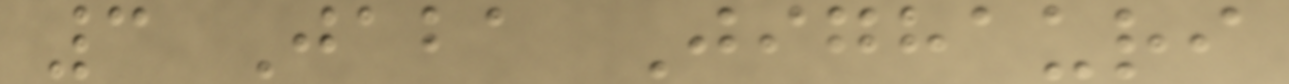3 Jaba Jighauri
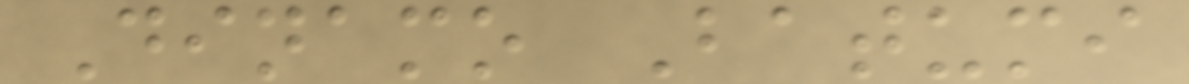Dinamo Batumi
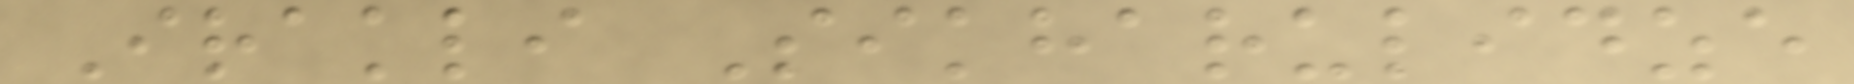Irakli Sikharulidze
